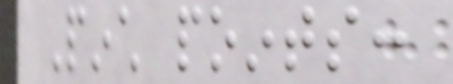Pinch points:
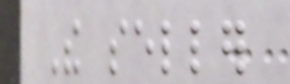The seller
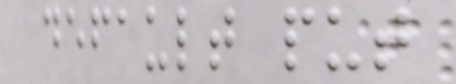default put
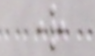right
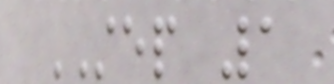STEP 1
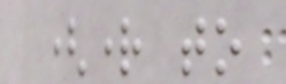(right to
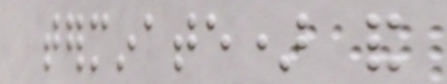terminate) and
